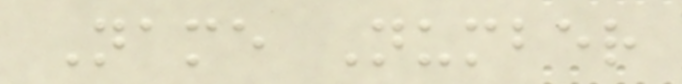Name Number
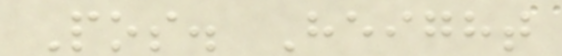Pos. Height
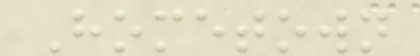Hometown
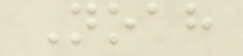Noah
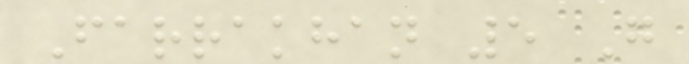Farrakhan 5 G
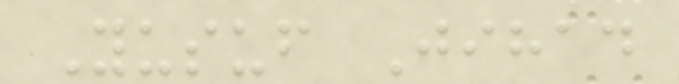Yusuf Jihad
